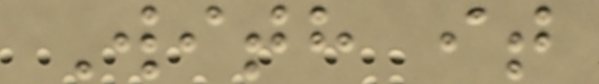With it
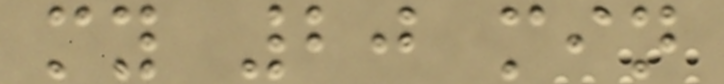my 20 min
